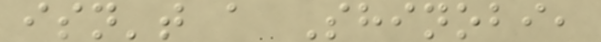isn't a Shinobi,
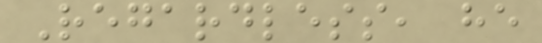Regardless, he
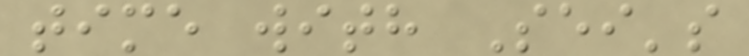time with Sei's
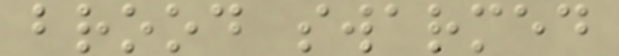brood swarmed
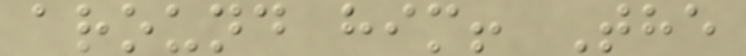around him! The
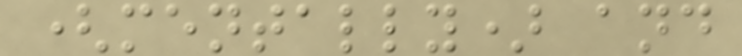(mentally) and
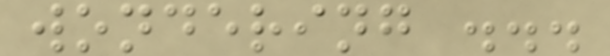wondering ...
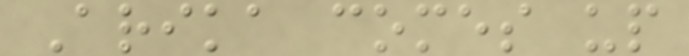Arika comes up
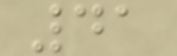41
